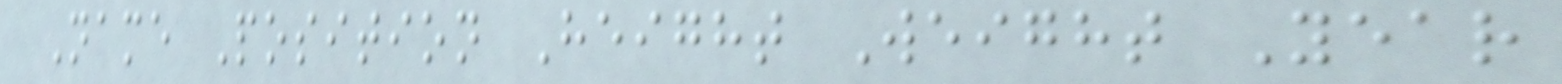Name Position Height Weight Year
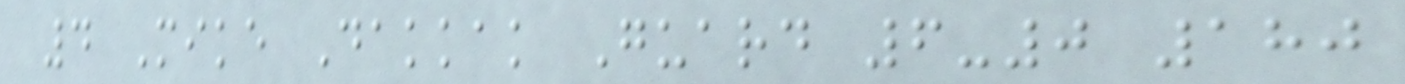4 Mike Dakkak Guard 6-0 180
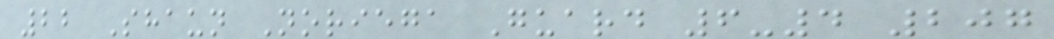22 Shaun Noriega Guard 6-4 207
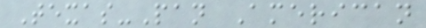Texas-Pan American
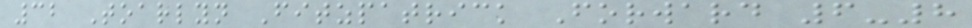32 Toarlyn Fitzpatrick Forward 6-8
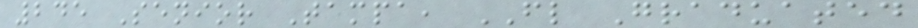245 Senior Tampa, FL Graduated
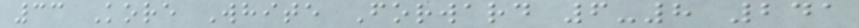33 Kore White Forward 6-8 241
